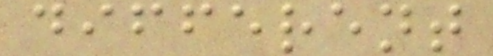different
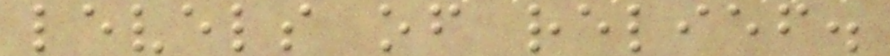levels of relief.
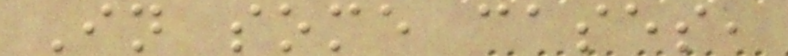In some cases,
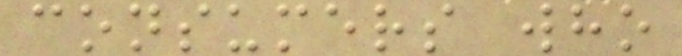consumers who
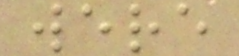were
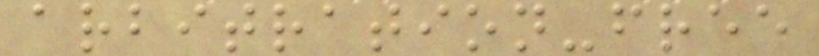arbitration-free
